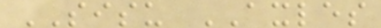SISU AXLES
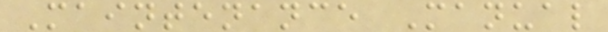Maintenance Manual
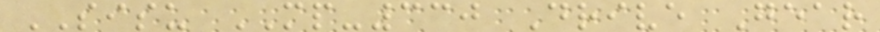SISU MP-330 Drive Gear
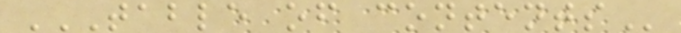TABLE OF CONTENTS
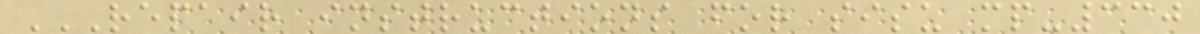REPAIR INSTRUCTIONS FOR SISU MP-330
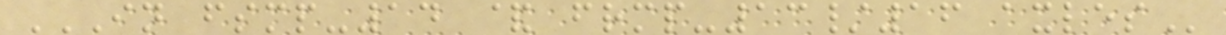IN FSMP-14 & FRMP-13/16 AXLES
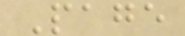Page
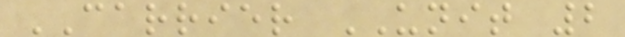CARRIER UNIT 2
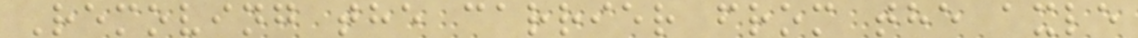Removing the carrier from the axle
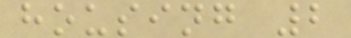housing 2
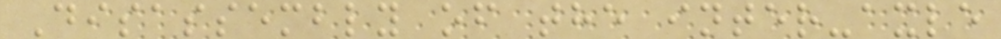Disassembly of the inter-axle
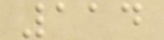114
